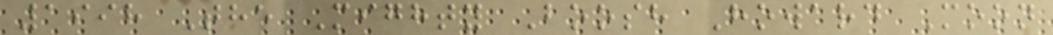1998 The Mighty Boosh Howard Moon
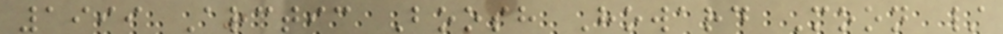1999 Arctic Boosh Howard Moon /
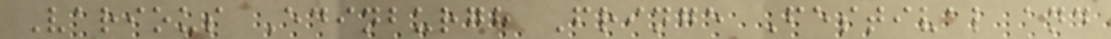Various Edinburgh Fringe Festival and
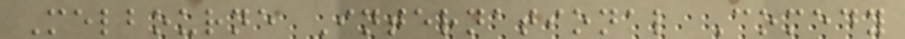Melbourne International Comedy
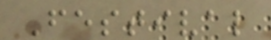Festival
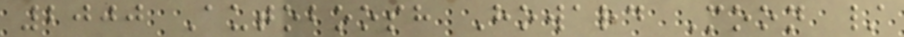2000 Autoboosh Howard Moon /
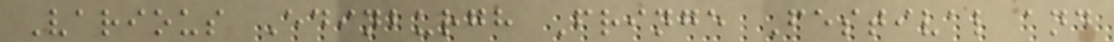Various Edinburgh Fringe Festival and
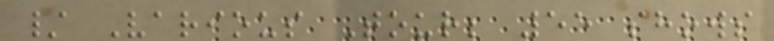/ Various Tour; 55 shows
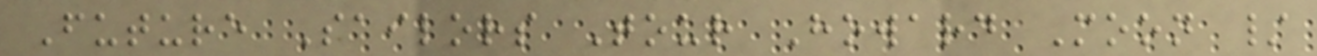Future Sailors Tour Howard Moon /
